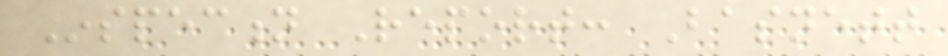Inspection Report: Basnett
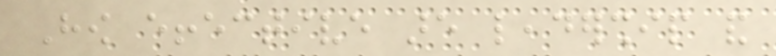How effective are leadership and
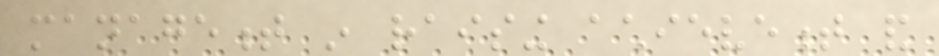management in raising achievement and
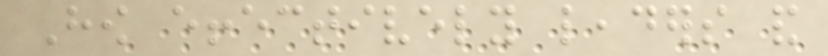How effectively leaders and
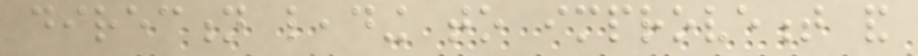direction leading to improvement and
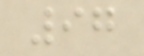97
